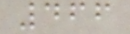466
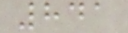841
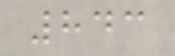843
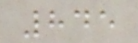845
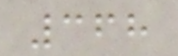368
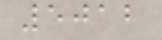5012
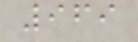969
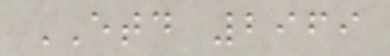ETD 2969
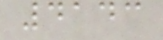4143
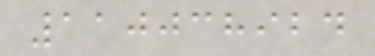110038924
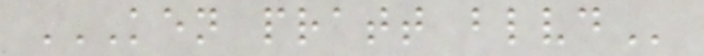KEN PRATT BLVD
